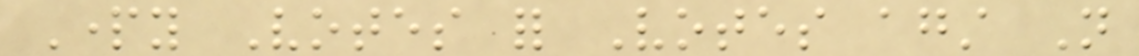Party Votes for Votes against Not
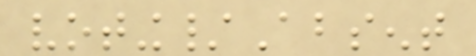voting/Absent
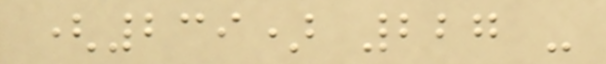(239) 227 -
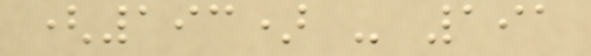(193) - 191
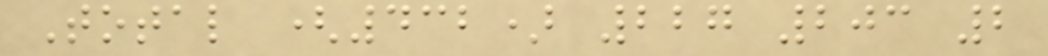Total (432) 227 203 2
